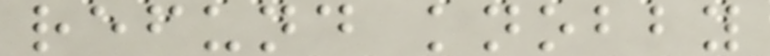refund knobby
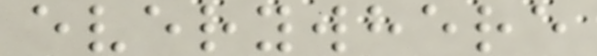everywhere
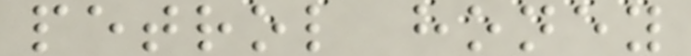petrol honey
